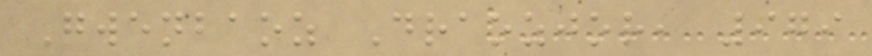Gwenbaoz Draozjor, 979
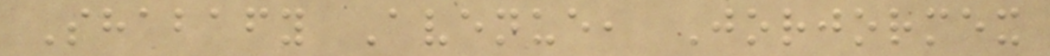Shabafy Avenue, Jorjormex
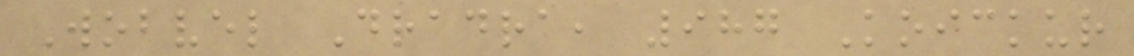Wobvel Dradra, 987 Koickur
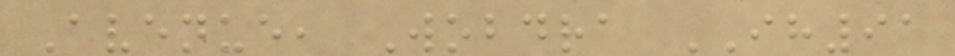Avenue, Wobdra IH91
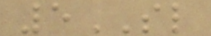5SL
